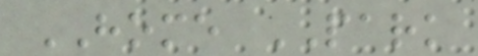HOME PARK
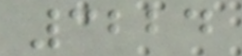3224
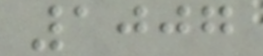1007
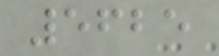5625
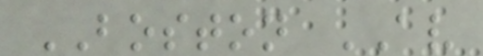BOSTON AV
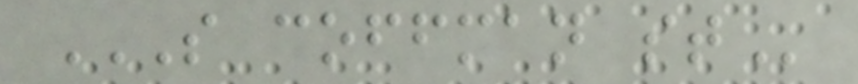S COFFMAN ST
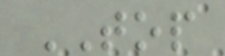TOP
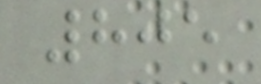805
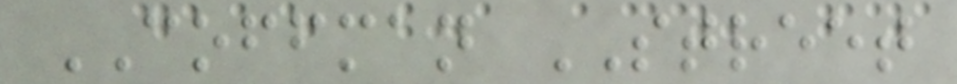COFFMAN STREET
